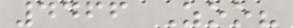4466 Zoo?
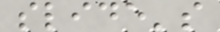slide's
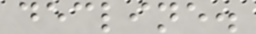decline.
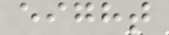eight
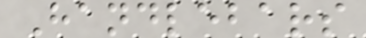Handlebars
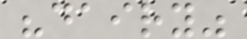"dairy"
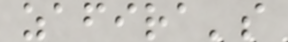zafira's
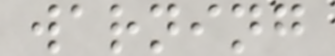warning
